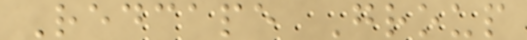Redcape Group
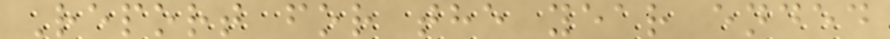Report for the year ended
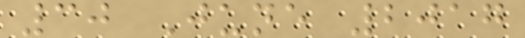30 June 2017
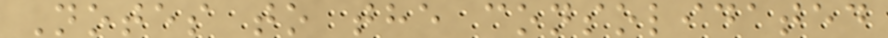Notes to the consolidated
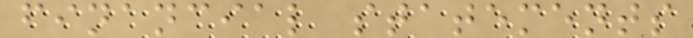financial statements
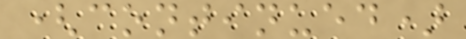(continued)
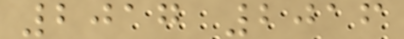2017 2016
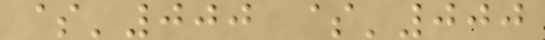$'000 $'000
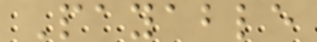Payable
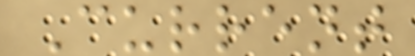Current
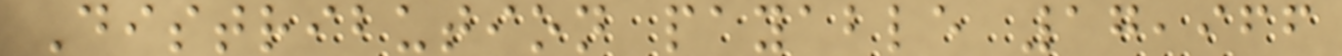Distribution payable 17,966
